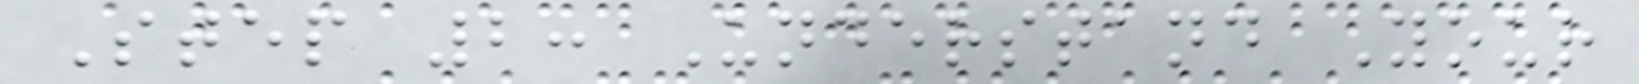Step 2: Understand Your
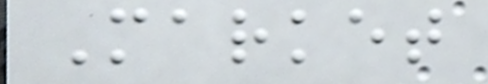Market
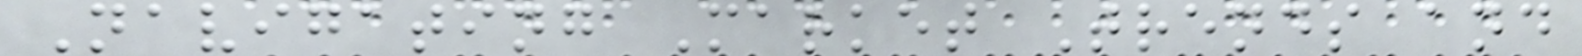Navigating Market Trends and
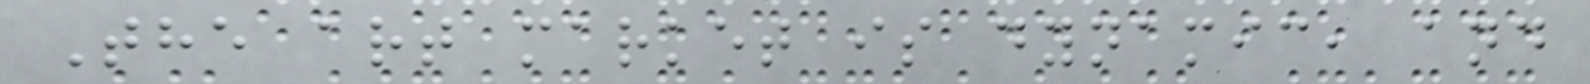The art market is dynamic, and
